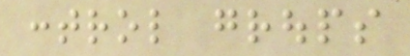control groups
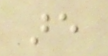are
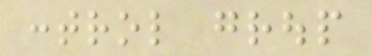control group
